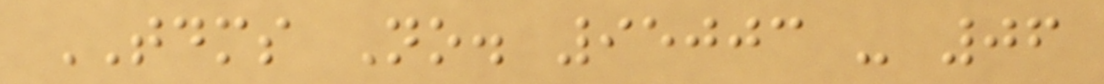TDMS No. 95003 - 06
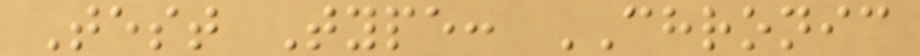Test Type: CHRONIC
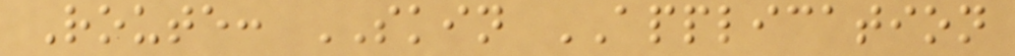Route: SKIN APPLICATION
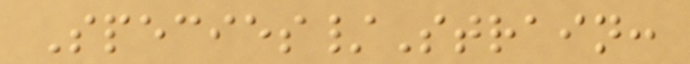Species/Strain:
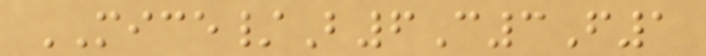MICE/B6C3F1
